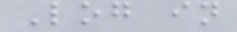Log in
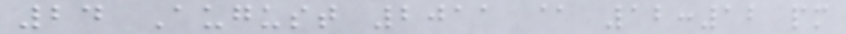24 August 2011 @ 12:12 pm
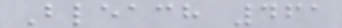Bleach 461
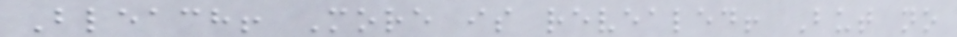Bleach! More is revealed! But no
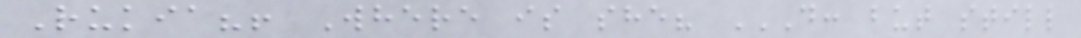Rukia?! Where is she? D: BUT STILL
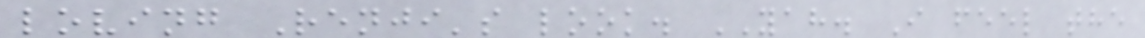loving Renji's look. YAH. I feel the
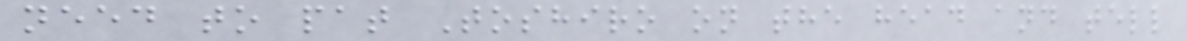need to pat Toshiro on the head and tell
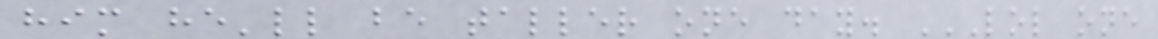him he'll be taller one day. LOL ONE
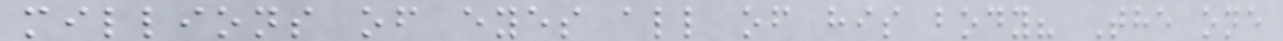millions of eyes all of his body? The one
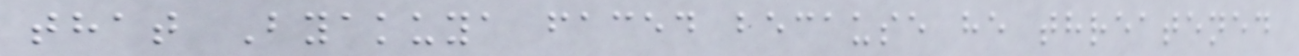that Byakuya faced because he threatened
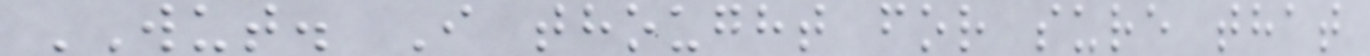WUT. I thought for sure that
